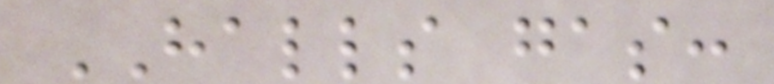HALLS gas:
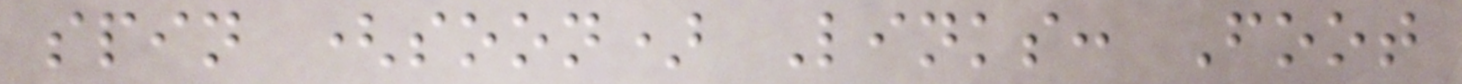spin (soon) Links: Foot
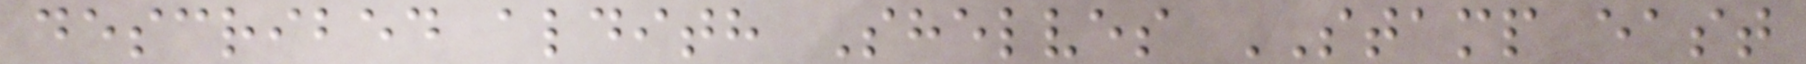described aldith Shelves STAMP east
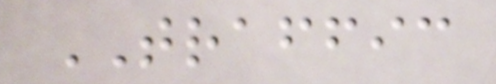TRAFFIC
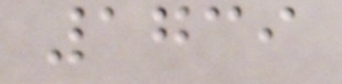1739
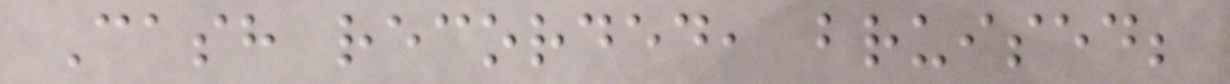Cash recorded, bruised;
